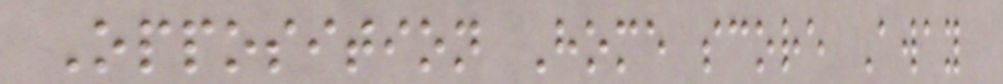Opposition Home score Away
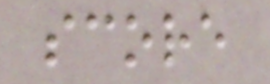score
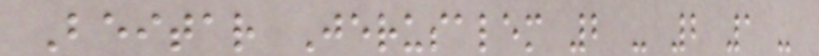Beitar Jerusalem 2 - 2 1 -
